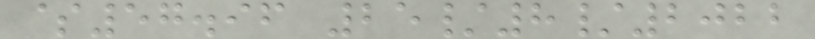$57.96 25/8/2022
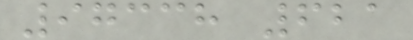97338 621
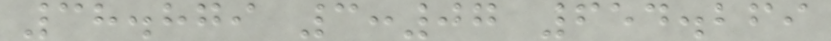38.879 3:07 654.269
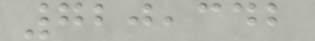720,342
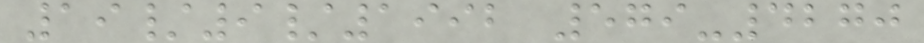19/9/1992 579-4270
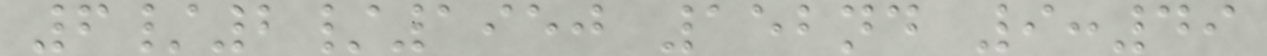6/2/1950 152nd 9:49
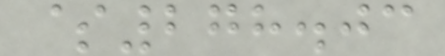$278.03
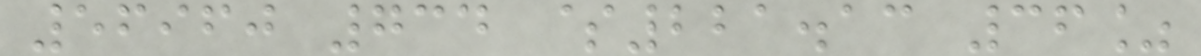56960 734 $221.13 36%
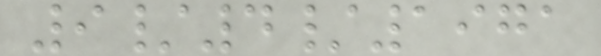9/4/1971
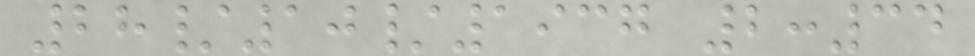28/10/1937 2:34
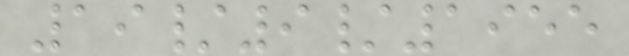19/9/1955
